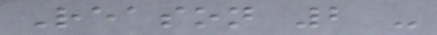Reason 2 -
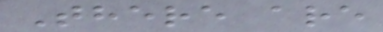There are
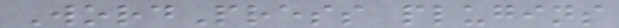WordPress plugins
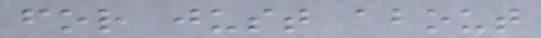for just about
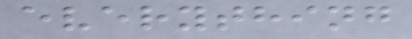everything
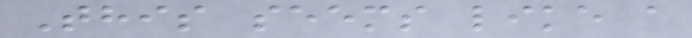This seems like a
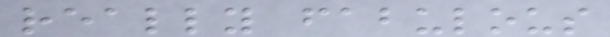really fabulous
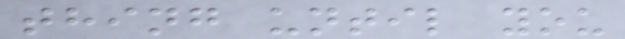thing until you
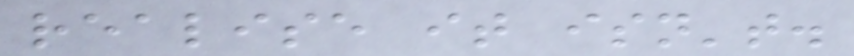realise it isn't.
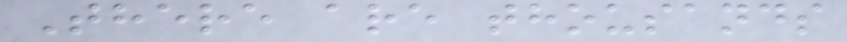There are thousands
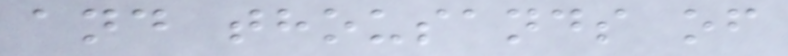and thousands of
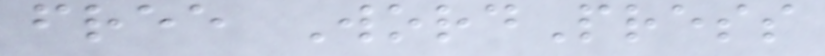free WordPress
